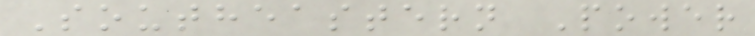Southeastern Power
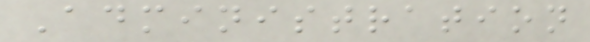Administration
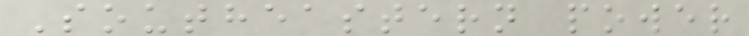Southeastern power
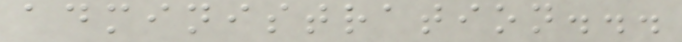administration...
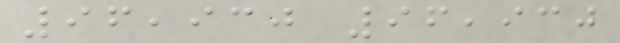96,930 96,930
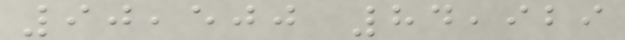90,500 84,929
